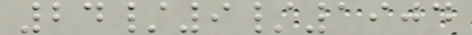24/9/1904
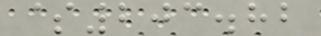$203.82
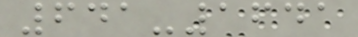641-1641
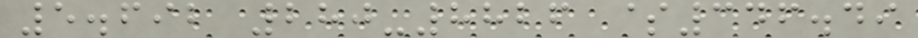5.692 280-8826 $346.49
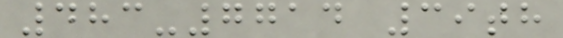483-7714 39th
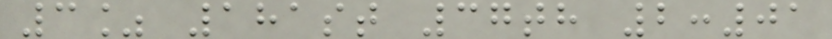3% 181st 37th 2:01
